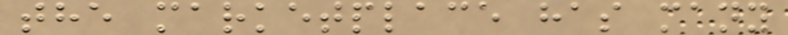the marketplace has many
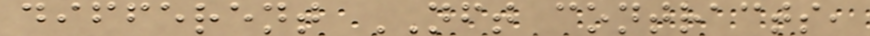different NFT contracts,
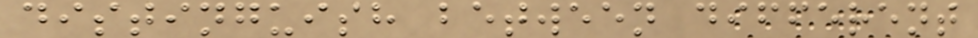distinguish between different
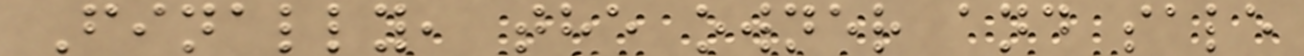Finally, the owner and sale
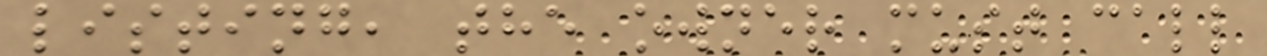listing, the owner must call
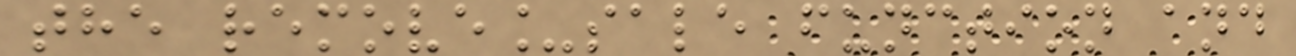the remove_sale function and
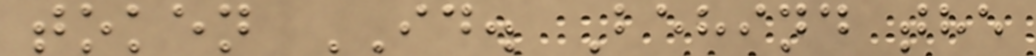token ID. Behind the
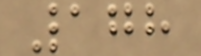178
